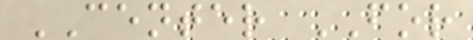CENTER FOR
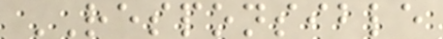RESPONSIBLE
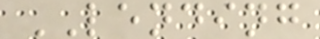LENDING
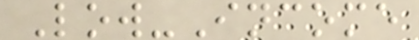Low-Income
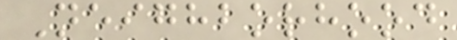Neighborhood
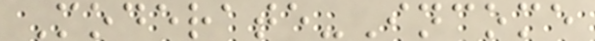Moderate-Income
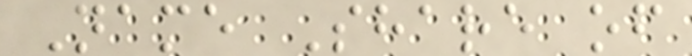Name Share of
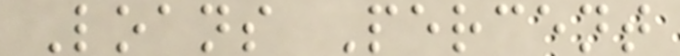Loans Percent
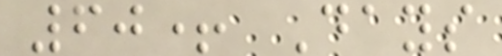60+ Days
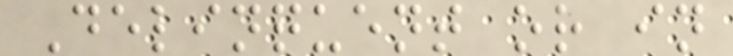Delinquent or in
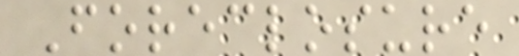Foreclosure
